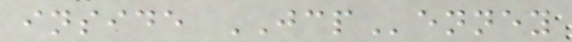inside JCPenney
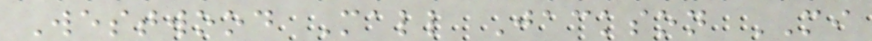Westwood Mall Jackson MI
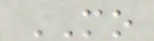MO
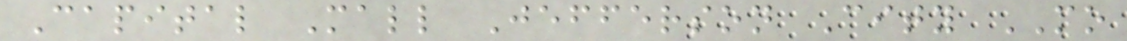Capital Mall Jefferson City MO
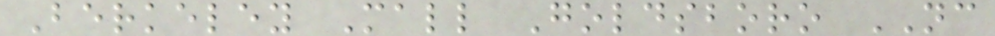Berkeley Mall Goldsboro NC
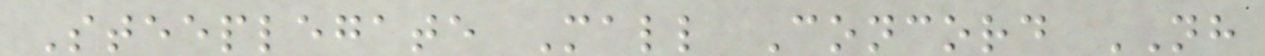Steeplegate Mall Concord NH
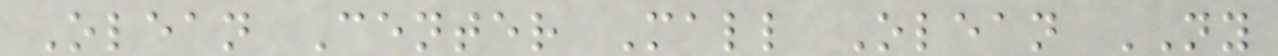Olean Center Mall Olean NY
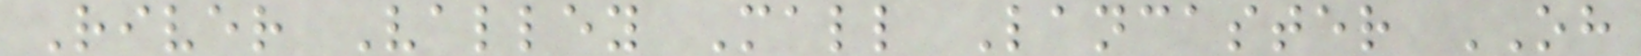River Valley Mall Lancaster OH
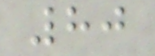80
